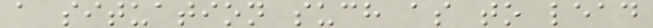a situation such as to lead
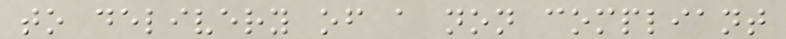to delivery of a non compliant
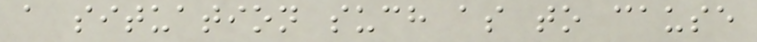a situation such as to cause
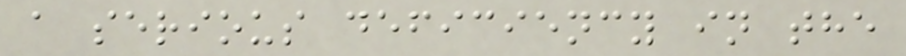a serious deficiency in the
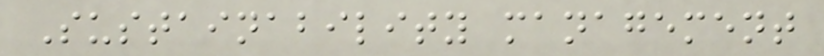Sustainability management
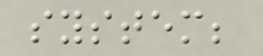system;
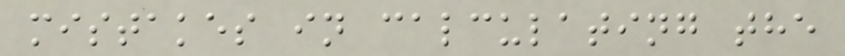mistakes in calculating the
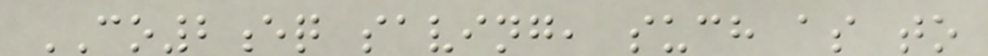CO2eq saving, such as to
